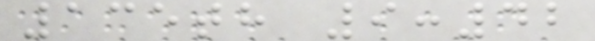135th 9:42
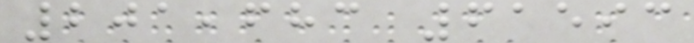201,683 61593
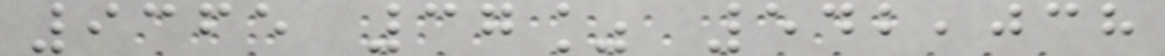9365 37% 542,038
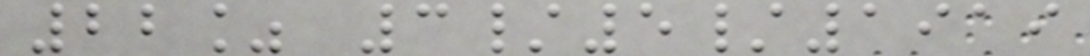22% 3/5/1919
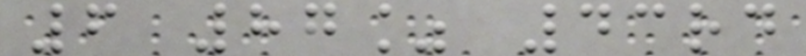6 87% 43rd
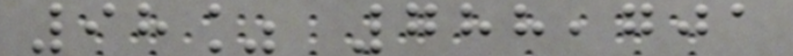98% 788,701
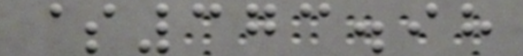$373.98
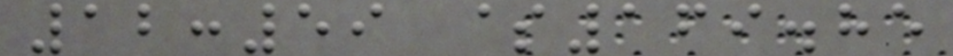12:59 $169.85
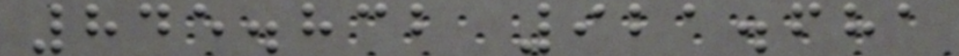845.832 921.681
